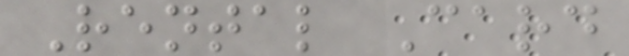Rental Card
